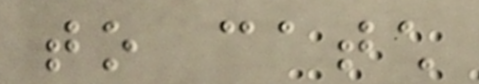to catch
